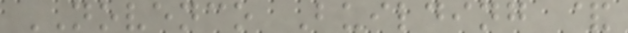NOVENCO Building &
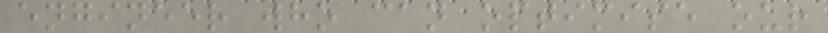engineer who can optimise our
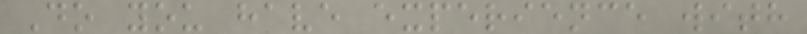Do you have experience with
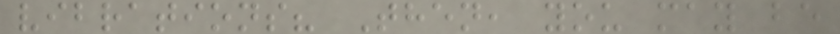vibrations? Then, you may be
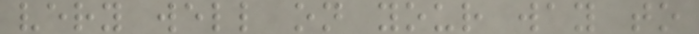very well on your way to
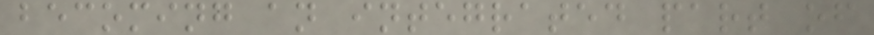becoming an integrated part of
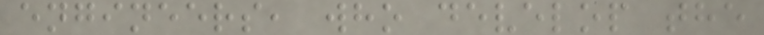engineers, who develop the
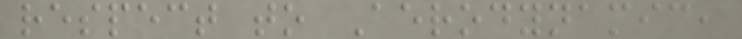respect to Aerodynamic,
